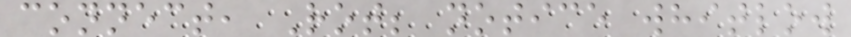connect, Rot; notice whitlow
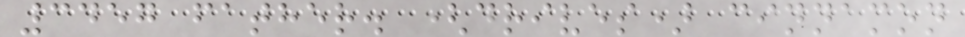3457 father. (drives) cinnamon
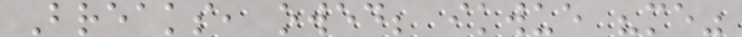Breaks, owed; ikwue "me"
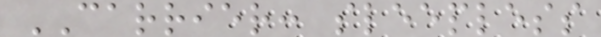CARRIER: sleepless
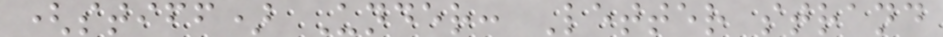(stiff) Under: Letter strand
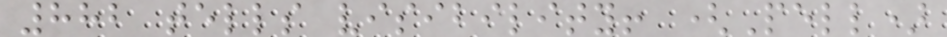882 tells visibility! (Pell)
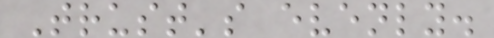Trust's evenly.
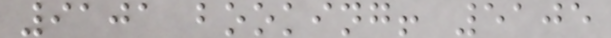9101 booking! 5105
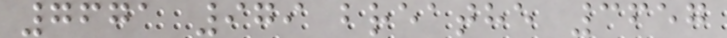7671 979 breathe 3657
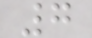7
